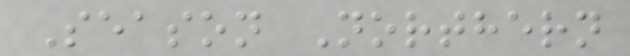Season Northern
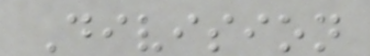Division
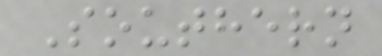Southern
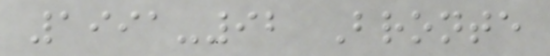1991-92 Bronte
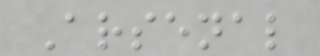Arsenal
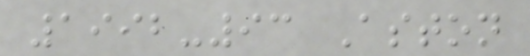1992-93 Aston
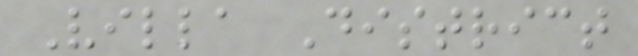Villa District
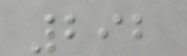292
